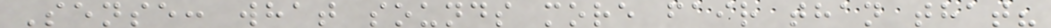Sense: what sounds more fair than that?
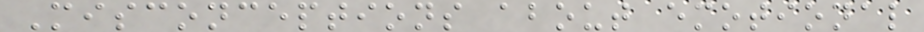Misconceptions about emotional
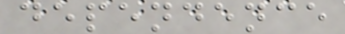dependence
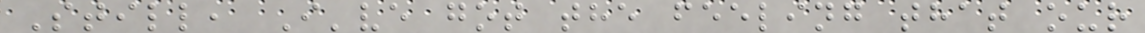Still, I've got the feeling that our
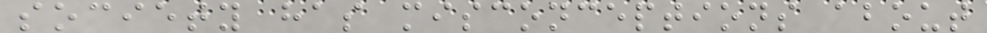society has misconceptions about
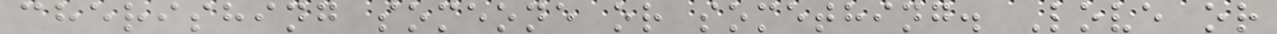cherishing someone or something. Love or
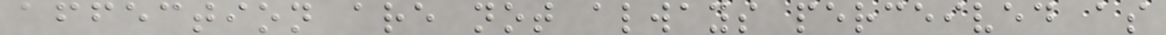affection are not always perceived as
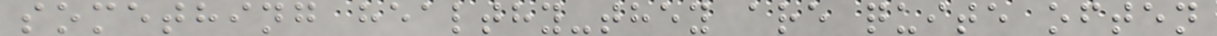something healthy-they are quite often
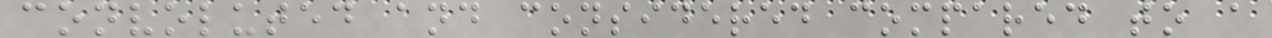convoluted and considered compared to a
